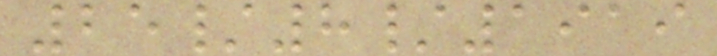25/8/1919
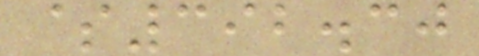$392.30
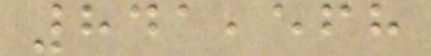841,568
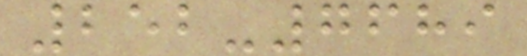252-7689
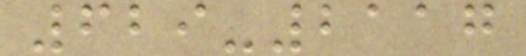629-2117
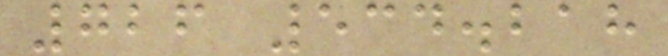726 534.218
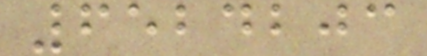6524203
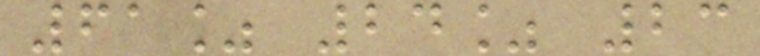61% 24% 23
